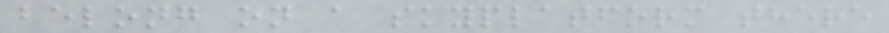belong on a skyplatform there
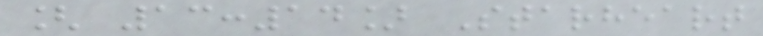[ 13:14] Starheart
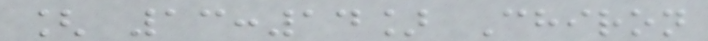[ 13:14] Chiron
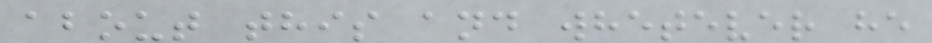about this and whetever he
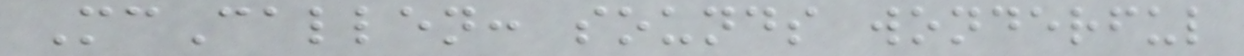McCallen: sounds wonderful
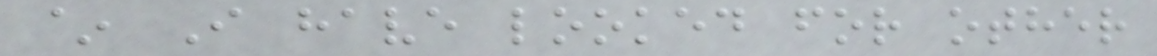~ I have looked for other
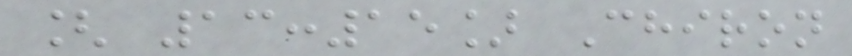[ 13:15] Chiron
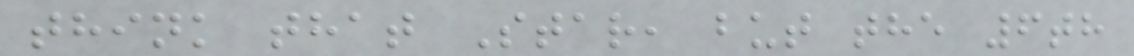think that Star, but the 6th
